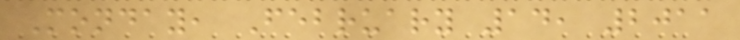Monday, February 14, 2011
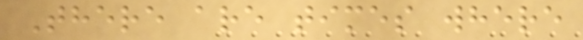There are times where
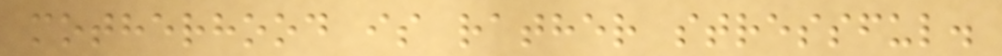motherhood is rather stressful.
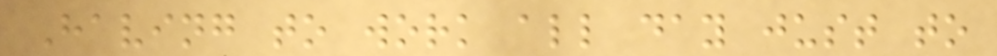Having to work all day just to
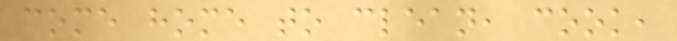come home to clean, cook,
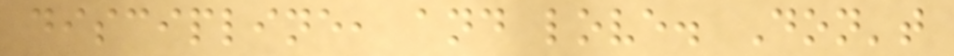discipline, and love. Don't
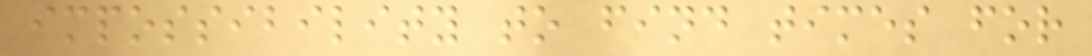impossibility to find times for
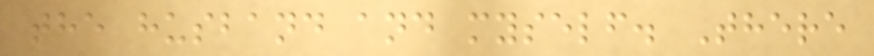the husband and myself. There
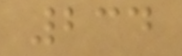234
